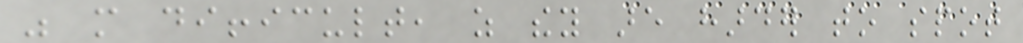was more difficult, as they are harder to spot
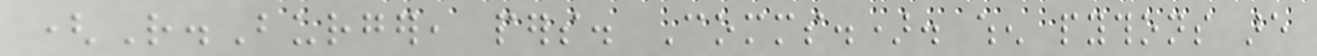(R.Burger, pers. Comms.). when pythons are
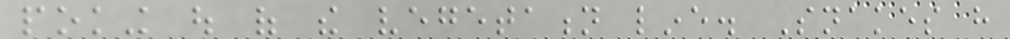poking out of the vegetation line. Snakes have
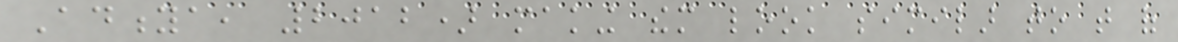Aditya, 2012) making them look similar to that of
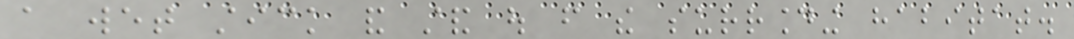a wet stick and stand out from the surrounding habitat.
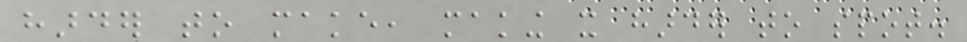harder to make, making it harder to spot.
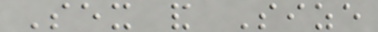Sex and Size
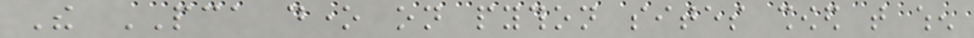The PCA done on python sites showed that when
